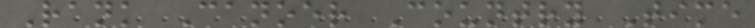Rank Canoer Country Time
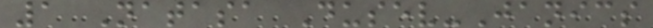1 Natasa Dusev-Janics
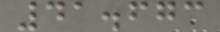41.673
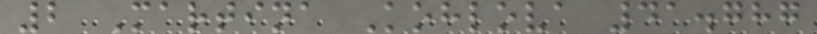2 Martina Kohlova 41.787
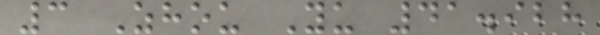3 Zhou Yu 41.928
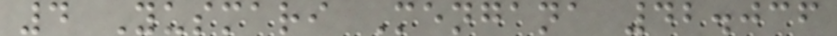4 Yusmari Mengana 42.036
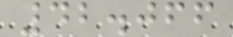42.066
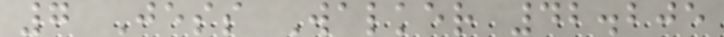7 Jess Walker 42.205
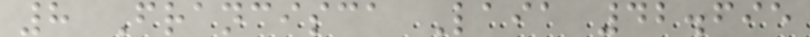8 Francisca Laia 42.695
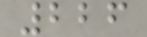226
